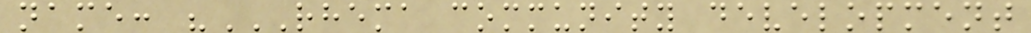name: "RHEMA COMMUNITY DEVELOPMENT
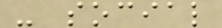- social
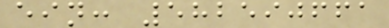ein: 582590661
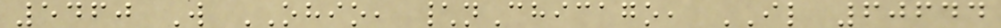5460 W OHIO, \nChicago, IL 60644
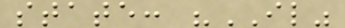state: "IL"
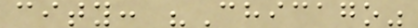city: "Chicago"
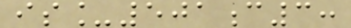is_501c3:
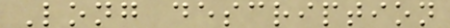Long description
